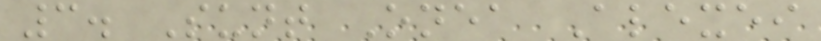3. Sunt Onea Alexei
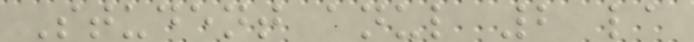Student anul 2 la
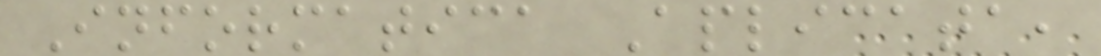Informatica Aplicata,
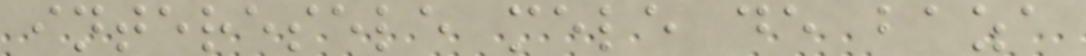interesele mele de baza
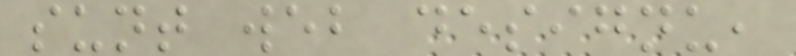sunt web designu,
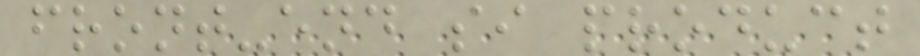front-end si product
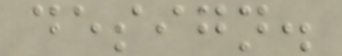design.
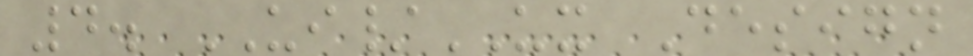4. UI/UX Design
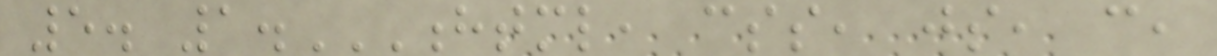5. 1.HTML, CSS, JS, C,
